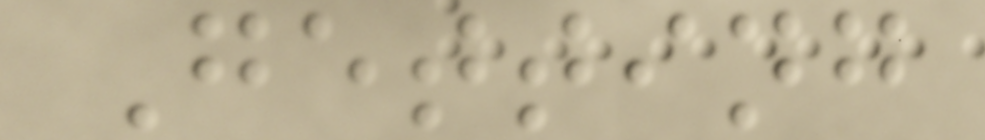Getting
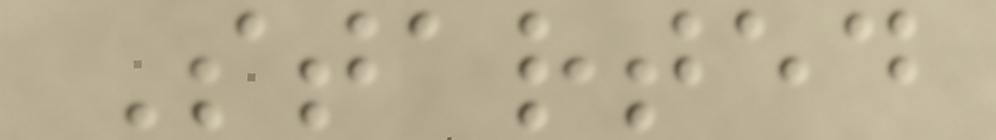Started
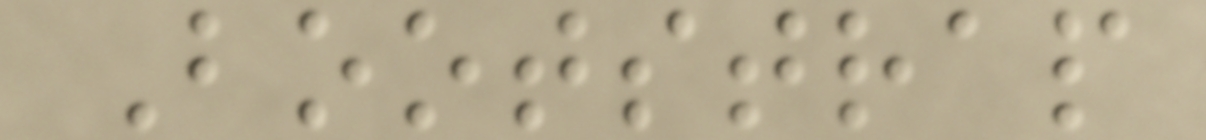Bootstrap
